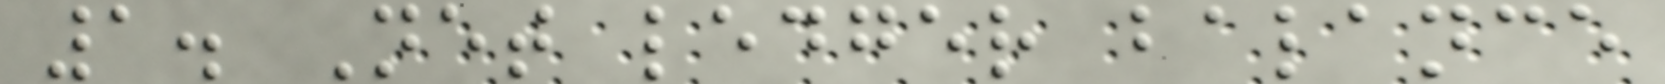1. Net ledger balance
